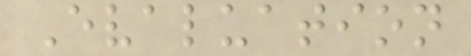Evaluation
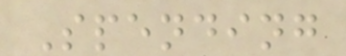Spending
